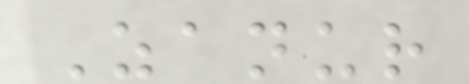Zanur
